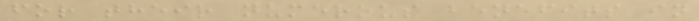for their numerous benefits in
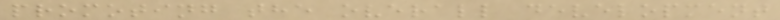promoting the overall development
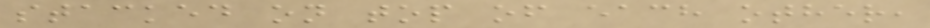stacked on top of each other,
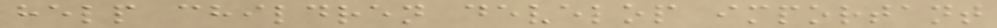help children develop important
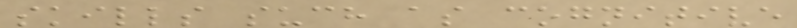skills such as cognitive
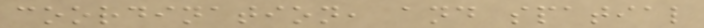coordination, and spatial
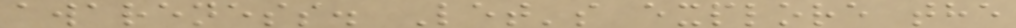awareness. Let's explore the
